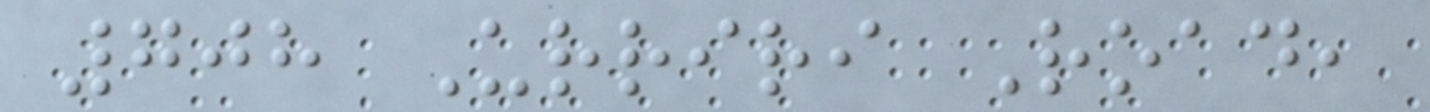708 Urriri Road,
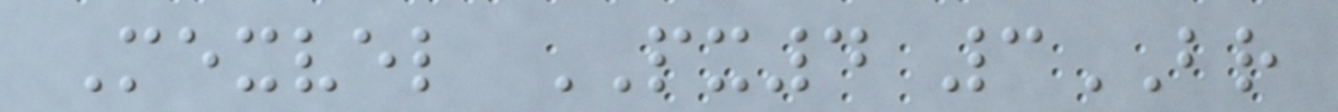Mexvel PX4 3BR
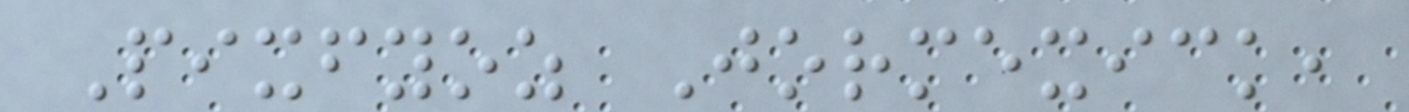Pixfyoz Jormexick,
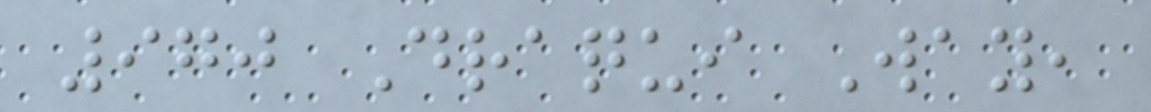970 Draqui Way,
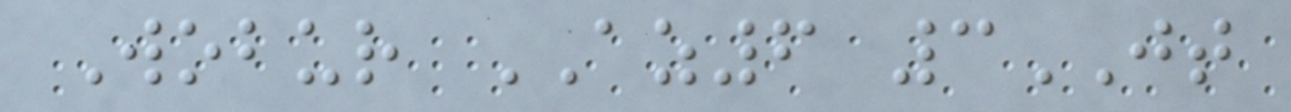Wobur AZ6 3JT
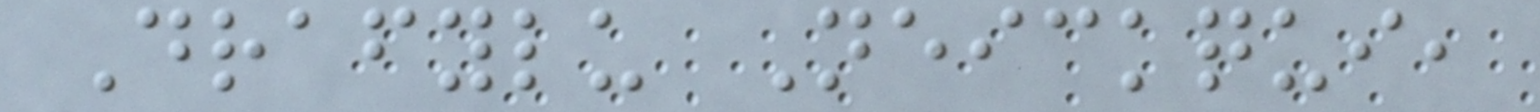Drafylu Neickqui,
